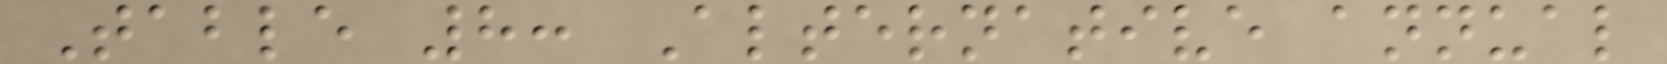Table 8: Alternative annual
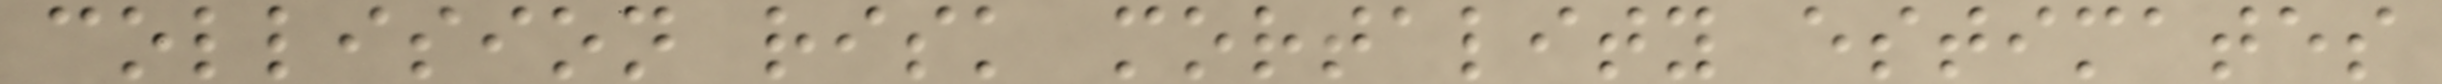collision risk mortality estimates
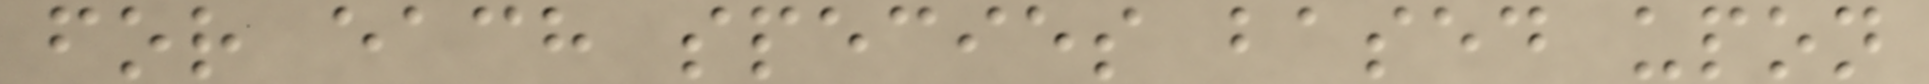for each species based upon
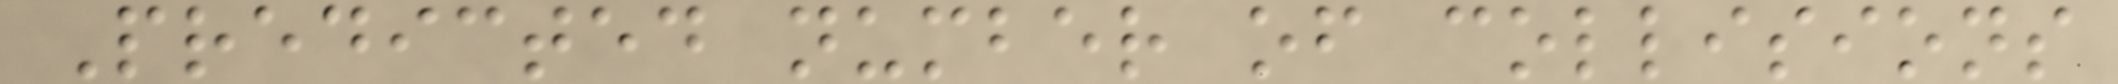Predicted number of collisions
